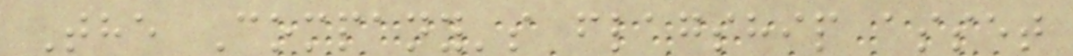The Company's flagship asset
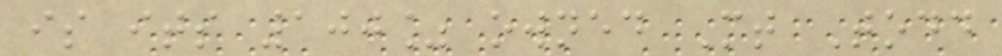is its 100% owned Mt Todd
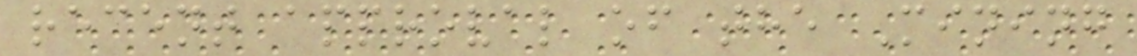recent approval of the Mining
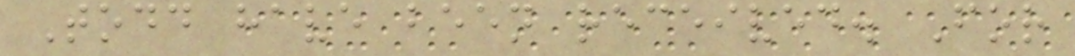Todd have been received. For
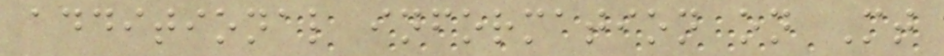additional information on Mt
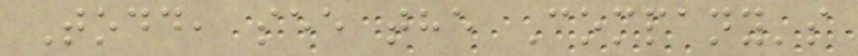Todd, see the Company's
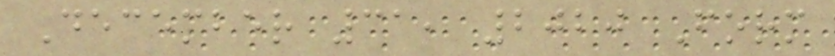December 31, 2020 Form
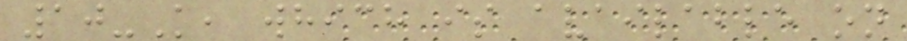10-K, which is available on
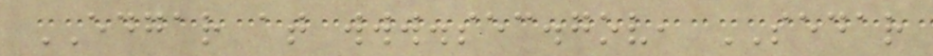EDGAR at www.sec.gov, SEDAR
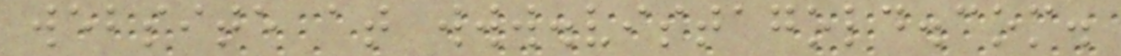website at www.vistagold.com.
